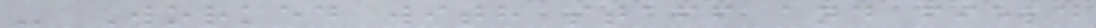- Worked with staff and field
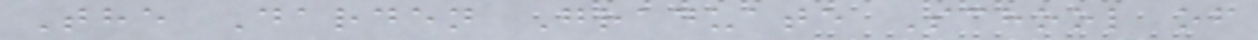The Darden Graduate School of
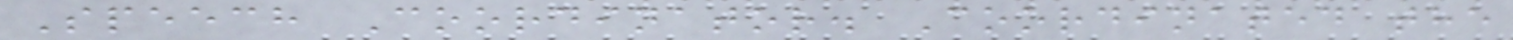Speech Coordinator. Coordinated the
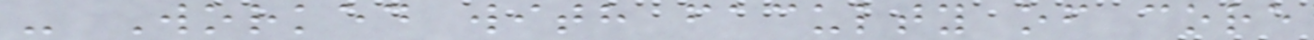- Worked with faculty of core
